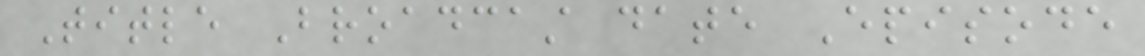Title Broadcast date Episode
